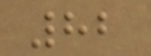82
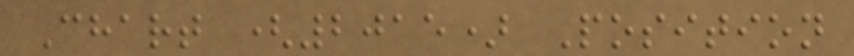Chart (2015) Position
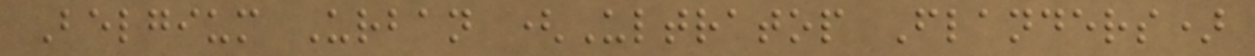Belgium Urban (Ultratop Flanders)
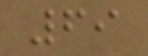69
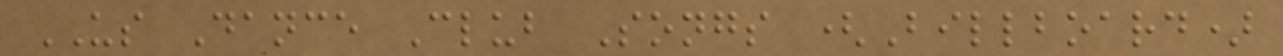US Dance Club Songs (Billboard)
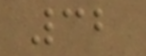32
